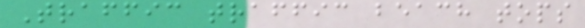Traffic traffic beach tops
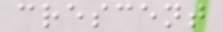crescent
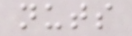nuts
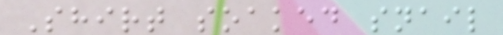Shirt soaked snail
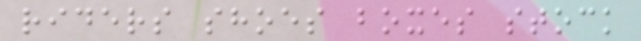riders shoes boxes stock
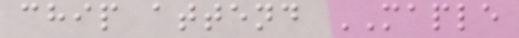chip attend MAPLE
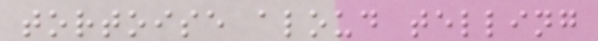tortoise aloud telling
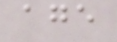age
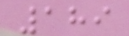189
